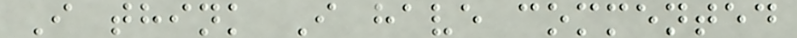I think I have commented
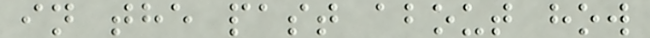in the past about how
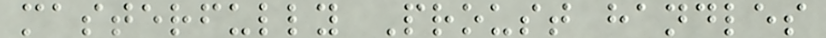masterfully Proust handles
